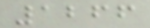1266
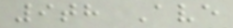9th Ave
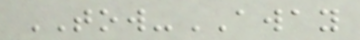TOW-AWAY
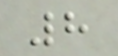8
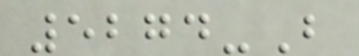5274-B
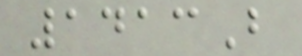1413B
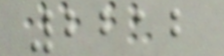2212
